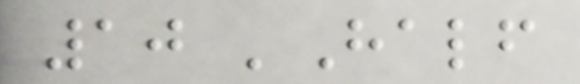10 'Half
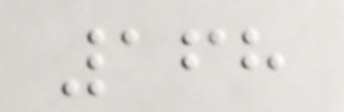168
